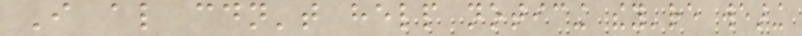I also couldn't help noticing they're wearing
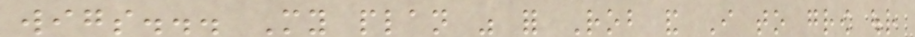wigs... My plan was for Rob and I to grow our
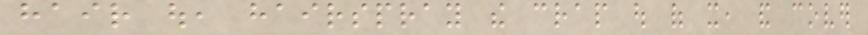hair out, hairspray the crap out of it, and cover
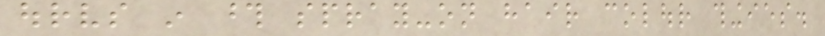ourselves in those spray-on hair colour thingies.
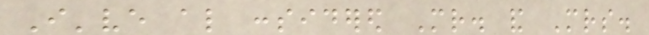I've also considered Mr. and Mrs.
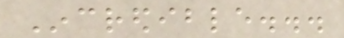Incredible...
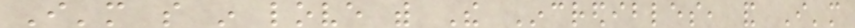I'm so in love with The Incredibles, and I'm
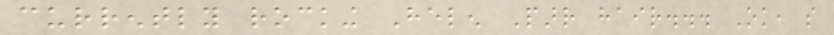currently rocking Helen Parr hair... Ok, so
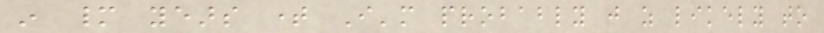in many years time I'm probably just as likely to
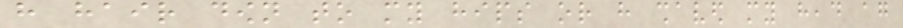have hair down to my hips or have shaved my head again
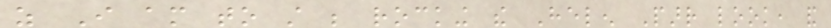as I am to still be rocking the Helen Parr look, and
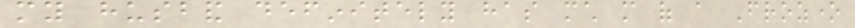my husband definitely has much more of a Frozone
